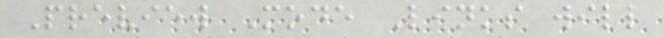Preview Mode Links will
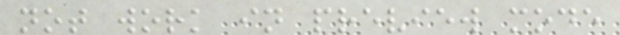not work in preview mode
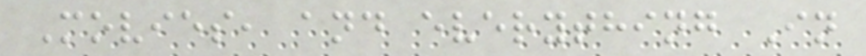Movies, and everything In
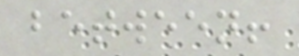between!
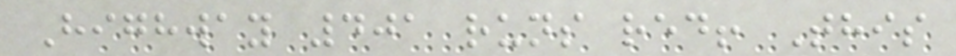Highway 401 runs red! This
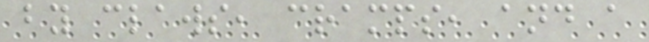by claws, cramps, and a
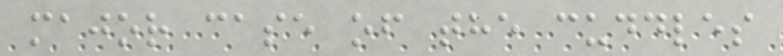major case of the cuddles
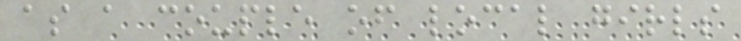as a couple of local girls
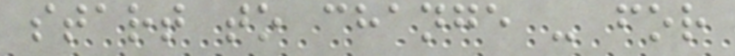start to change - for
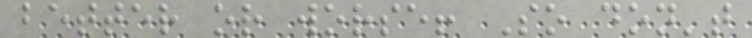better or worse! So don't
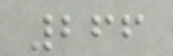266
